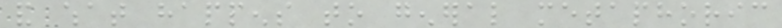and what happens to general metaphoric
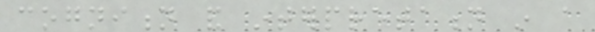cognition and interpretation in a
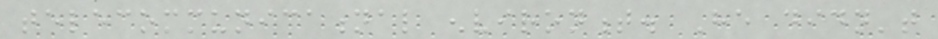telecommunicational environment. He didn't
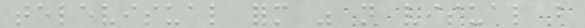televisual form was not visual but
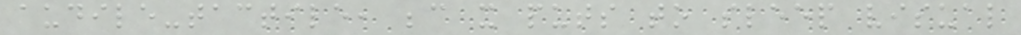audile-tactile, because it puts to sleep visual
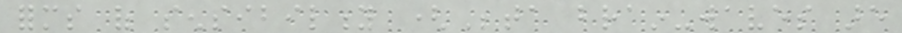forms of sensibility (Beta brain-waves are
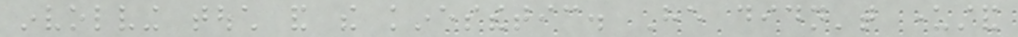involving touch and the kinesthetic. He didn't understand
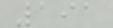191
